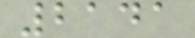2141
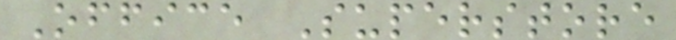Office Superstore
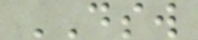DSW
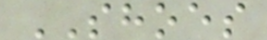SHOES
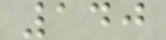140
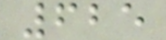625
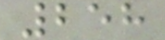258
